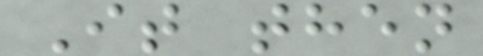It then
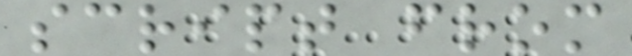script from
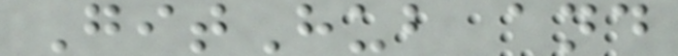GitHub and
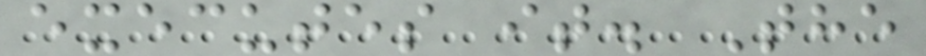executes it. The
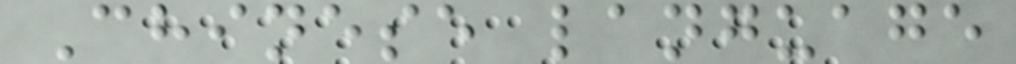Chinese language
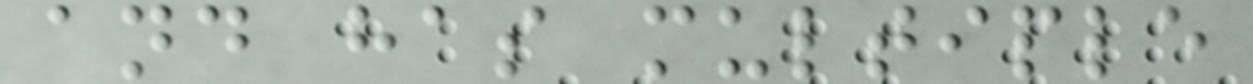and has multiple
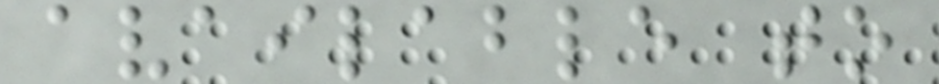available to
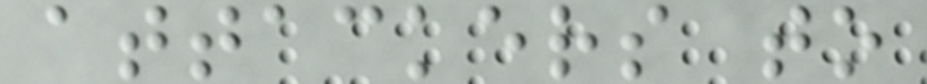attackers to
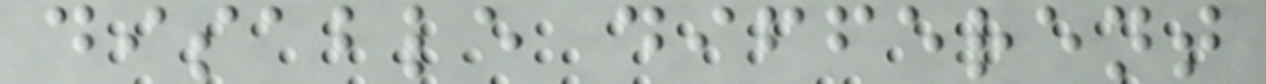disable different
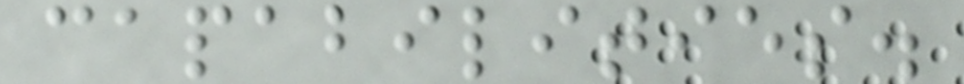capabilities.
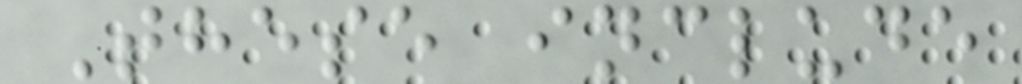These include
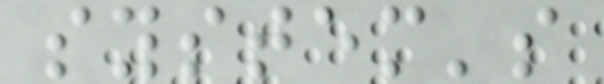system's
